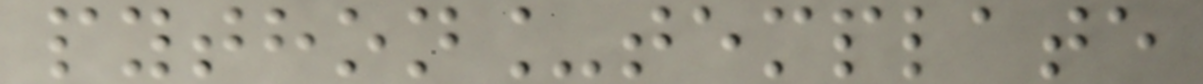python_template
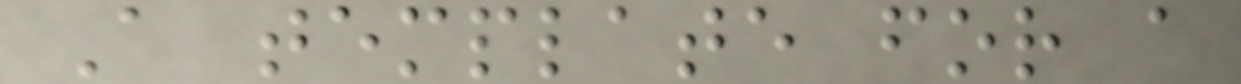A template for a
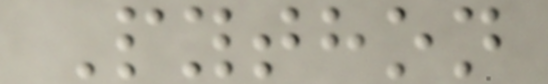Python
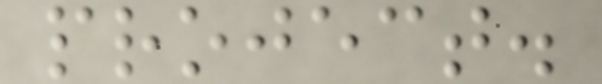project.
